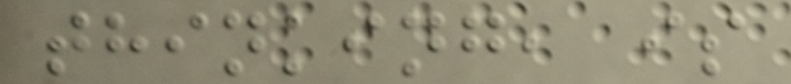thinking, is
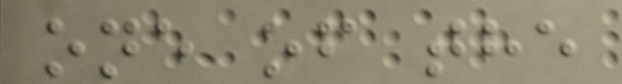one of the
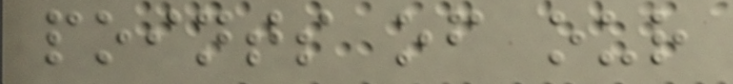points of our
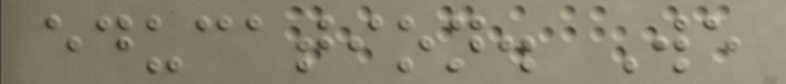education. We
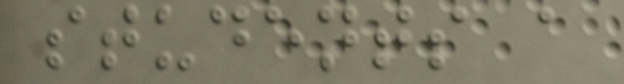students a
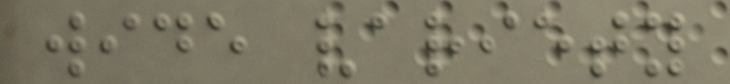wide variety
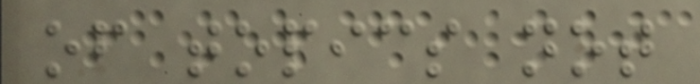of topics not
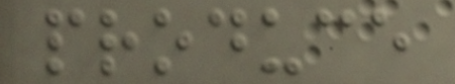produce
